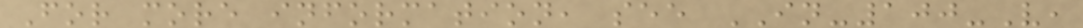For more information, see IN-100-V,
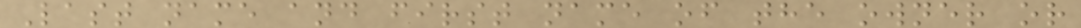Last name and first name of the owner or
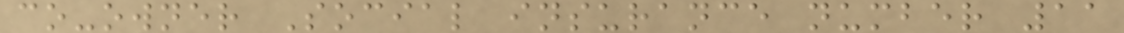co-owner Social insurance number 11
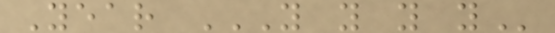Year Y Y Y Y
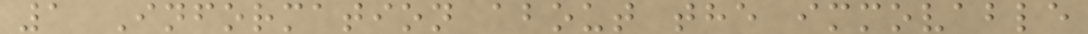1 Information about the immovable
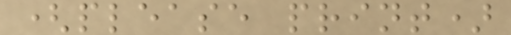(please print)
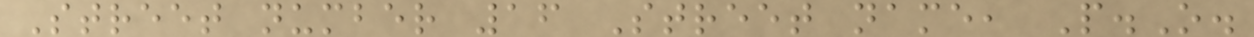Street number 16 Street name, P.O.
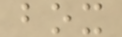box
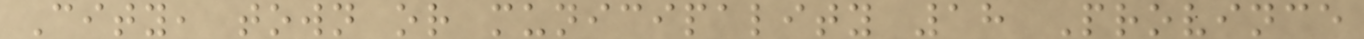City, town or municipality 18 Province
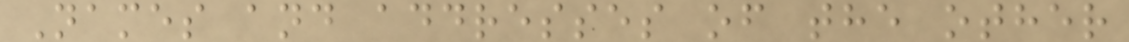Names and addresses of the other
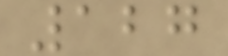127
